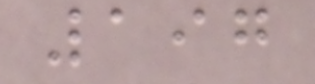197
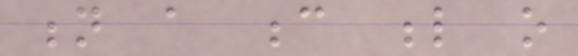n a c l o
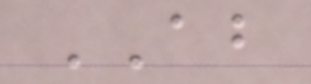ABOUT
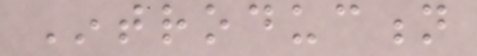Introduction
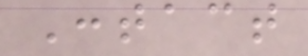Contact
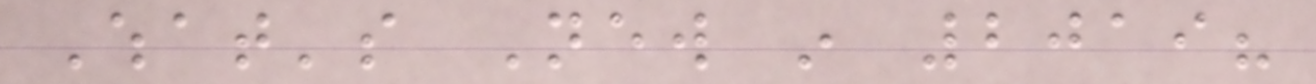What's New in 2019?
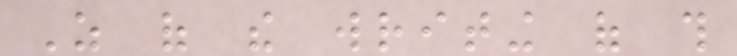As of the writing of this
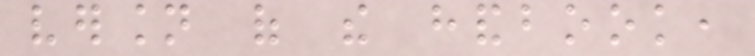version of the handbook,
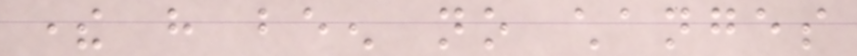there have been no changes
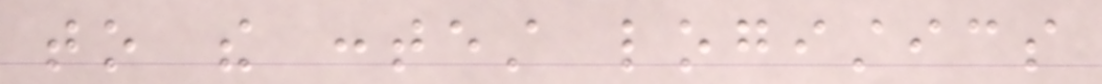to the contest logistics
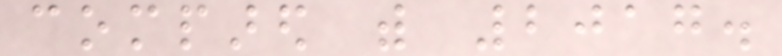compared with 2017.
